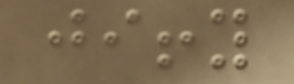jiffy
